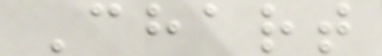Chart
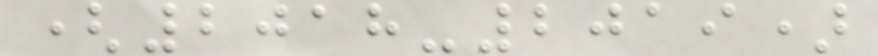(2018-2019)
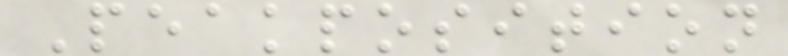Peakposition
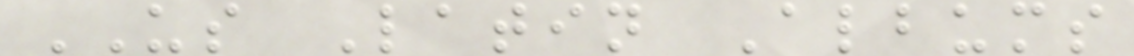US Latin Albums
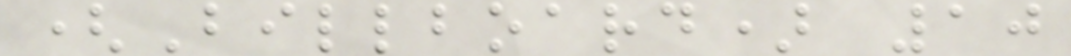(Billboard) 10
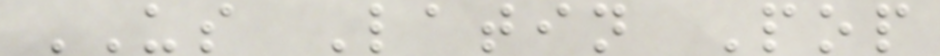US Latin Pop
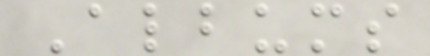Albums
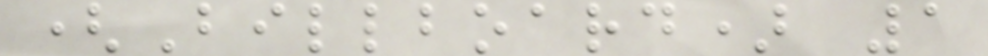(Billboard) 1
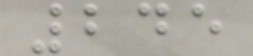245
